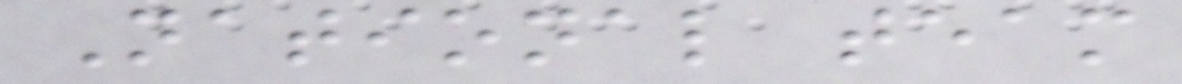National team
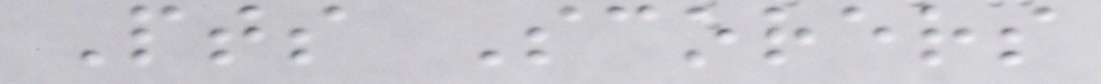Pts Scorers
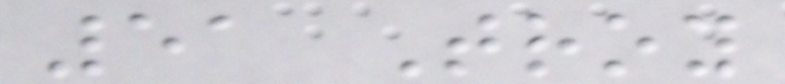51 Troy
